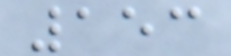153
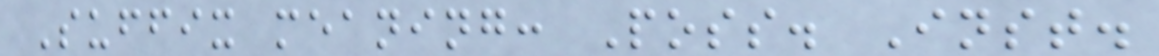Suffix meaning: Poss. Inst.
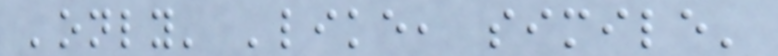'only' 'like, simile'
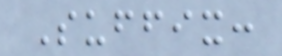Suffix:
